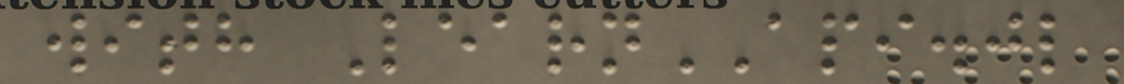with LearnAPI.jl
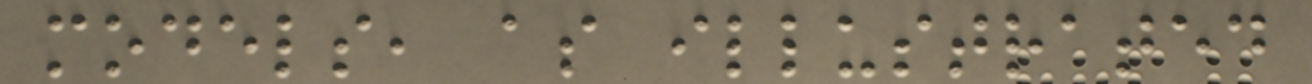models, as illustrated
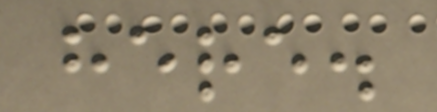here.
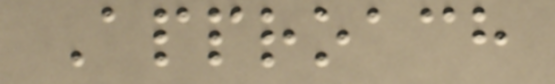Approach
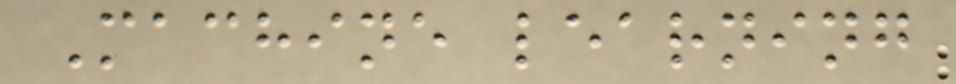Machine learning
